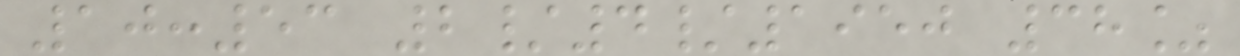10:53 2/4/1950 38%
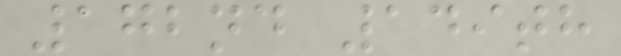172nd 149th
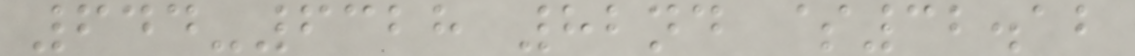644-6328 82nd $32.12
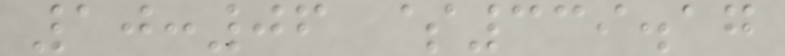10:06 $339.17
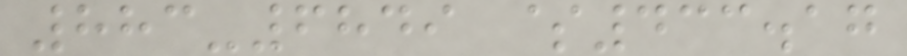883-6849 $433.17
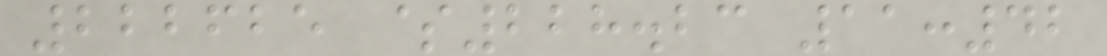222625 $228.23 11:42
